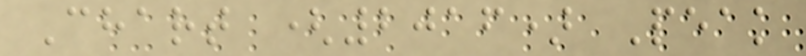Chart (2016) Peak
